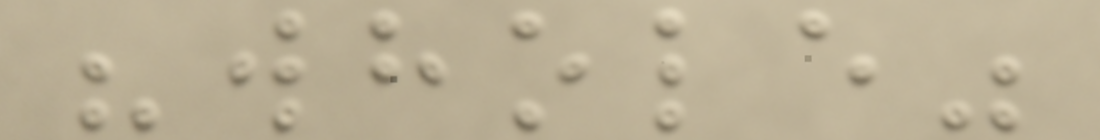"whole"
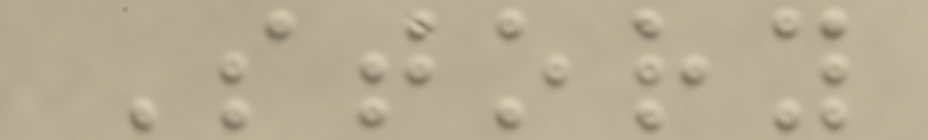Story
